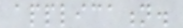application.
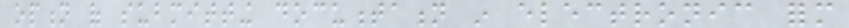option of submitting documentation in electronic form
